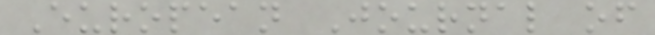European Journal of
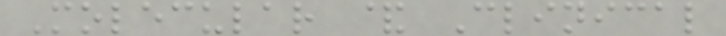Molecular & Clinical
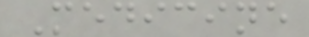Medicine
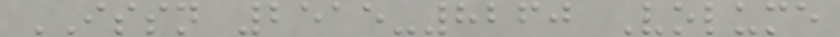ISSN 2515-8260 Volume
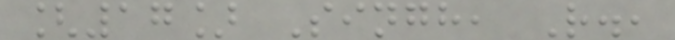[17] Singh, R.,
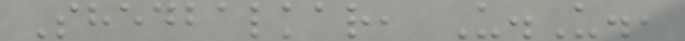Shedbalkar, U.U.,
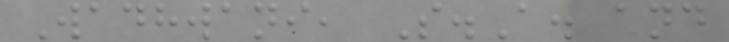Wadhwani, S.A. and
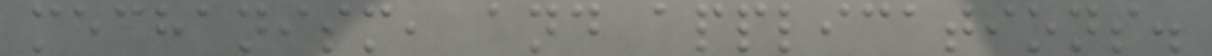mechanism, and applications.
